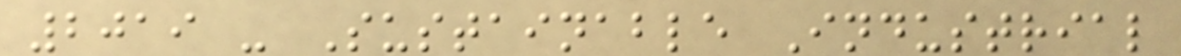2019 - Sustainable Industrial
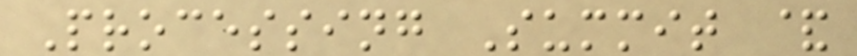Processing Summit &
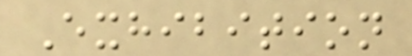Exhibition
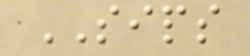SIPS
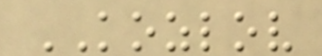KOZLOV
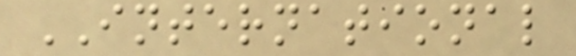INTERNATIONAL
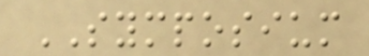SYMPOSIUM
